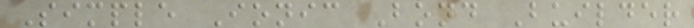Simple Ionic Bond Builder
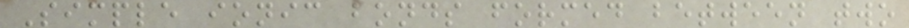Simple ionic bonds formed between two
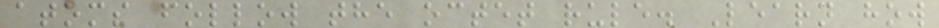atoms follow the octet rule. Learn how
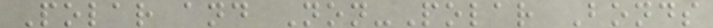Polar and Non-Polar Bonds
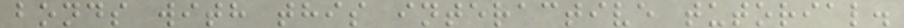bonds with this interactive tutorial.
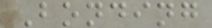Bonding
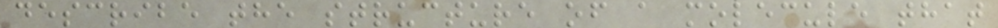describe the structure of a molecule that
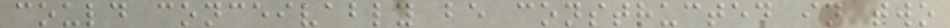could conceivably be constructed in two
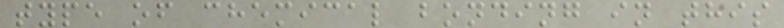type of chemical bonding in this
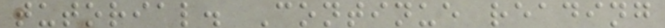tutorial. Continue reading
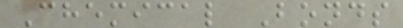Chemical Bonds
